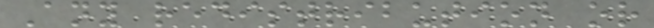Any redistribution or
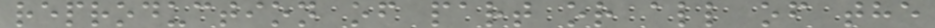reproduction of part or all of the
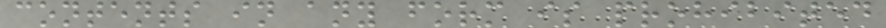contents in any form is prohibited
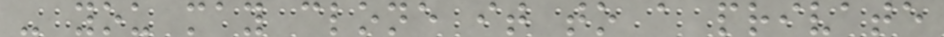- you may clone it to a private
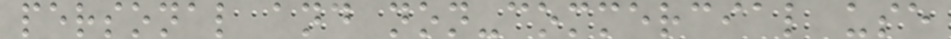personal and non-commercial use
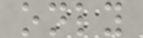only
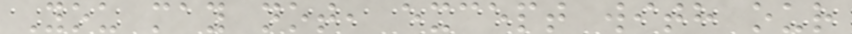You may not, except with our
